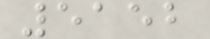5152
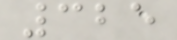325
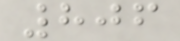806
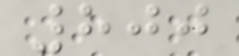800
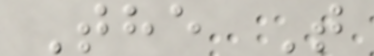The T
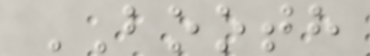BOOTH
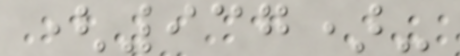(937)-
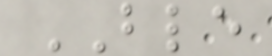BLE
